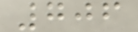706
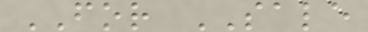FOR SALE
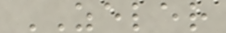ZELER
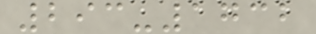293-1732
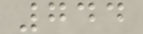744
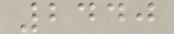2440
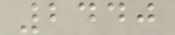2440
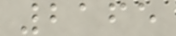2165
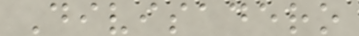Divisadero
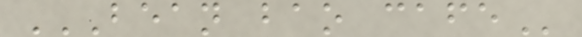BEAN BAO CAFE
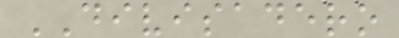DIVISADERO
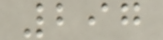297
